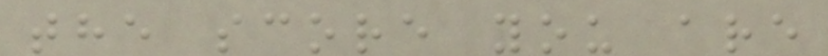the score you are
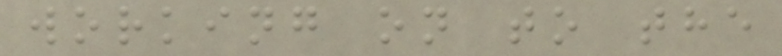working on to the
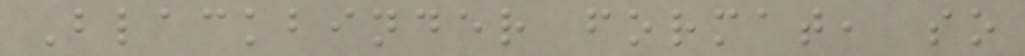Blackbinder format, so
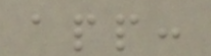app:
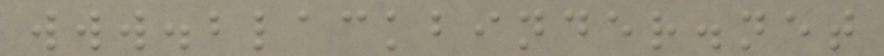www.blackbinder.net
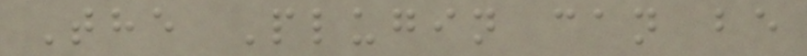The Plugin can be
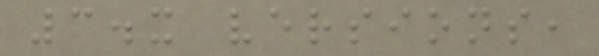3.x versions,
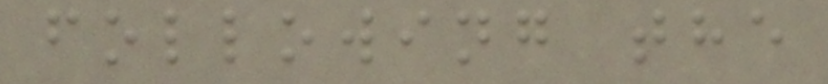following the
